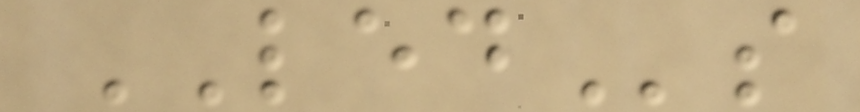LEDs
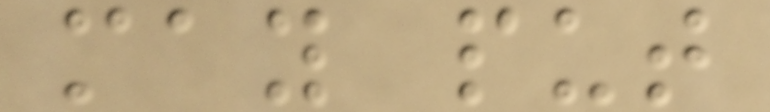may put
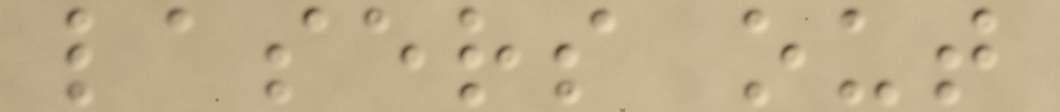lasers out
